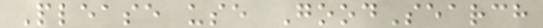Please use GoodSearch
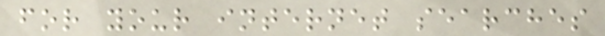for your internet searches
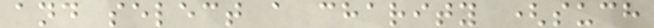and select a charity (such
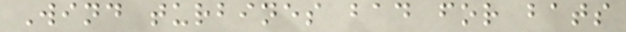Wind turbines bad for bats
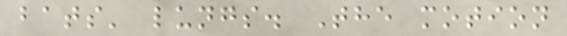bats' lungs. The motion
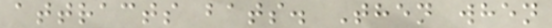attracts bats. Then when
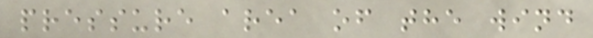pressure area of the wind
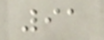91
